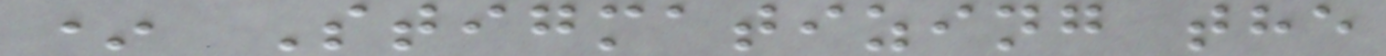* Stigmatizing the
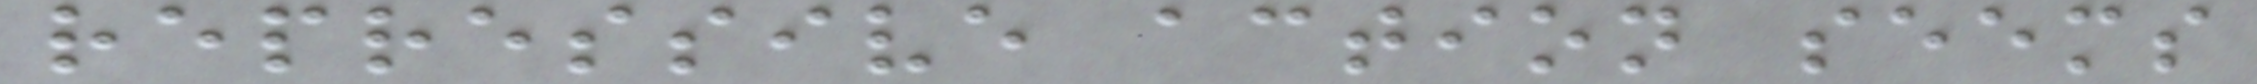repressive action seems
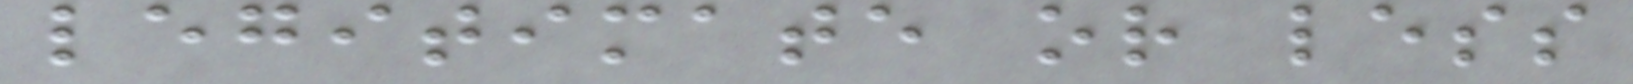legitimate or less
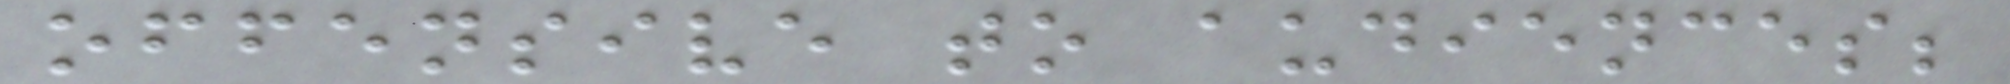offensive to audiences;
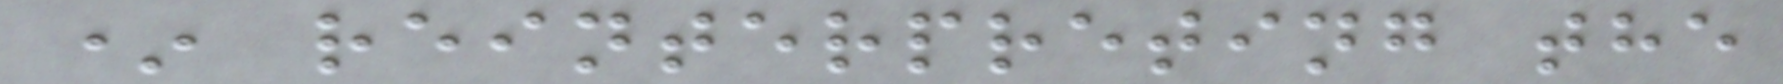* reinterpreting the
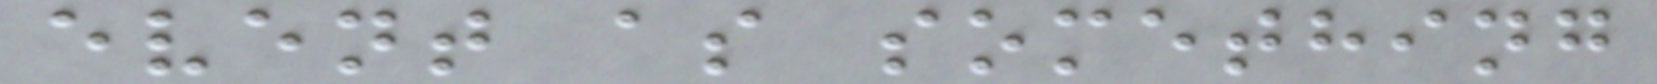event as something
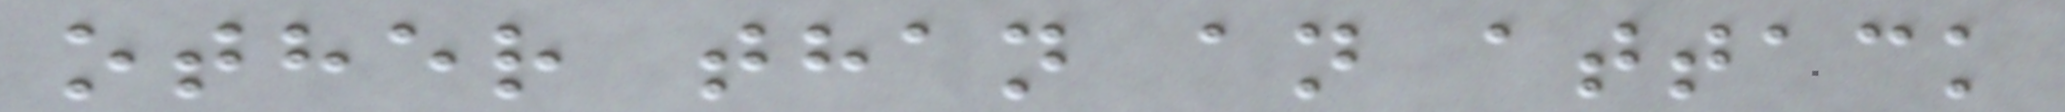other than an attack
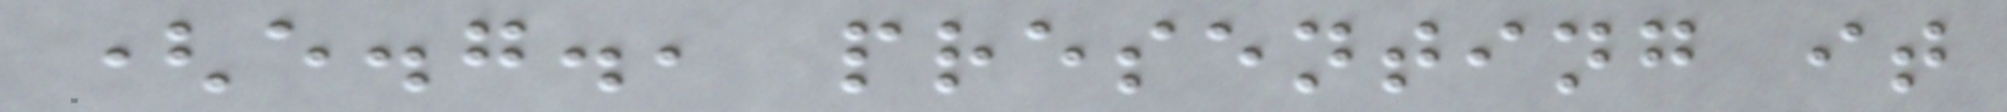(e.g., presenting it
